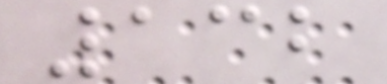132
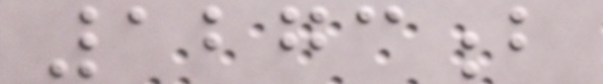1273b
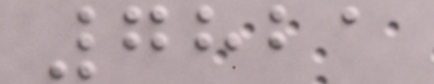7821
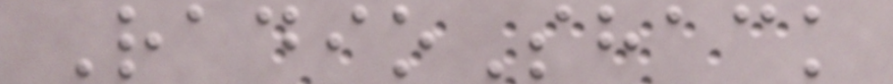RadioShack
